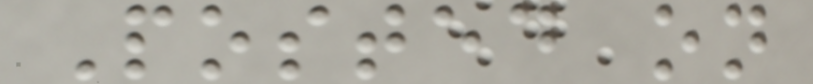Posted on
